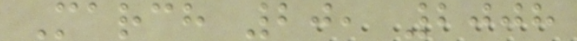March 20, 2008
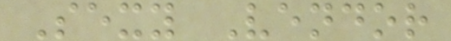Sexy Vendor
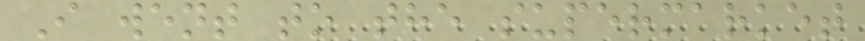I went to the supermarket
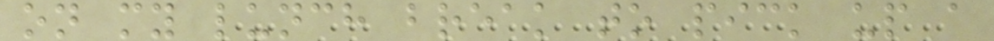on my lunch break to pick up a
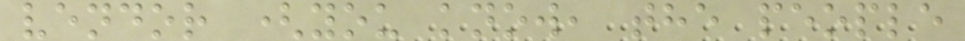vendor (you know, the people
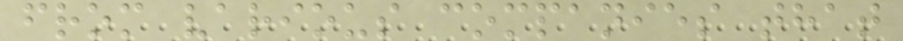from various companies that
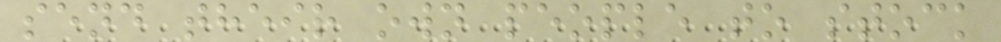send their own people to stock
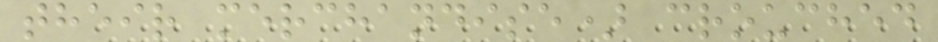their merchandise) crouched
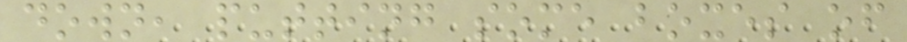down, putting some boxes of
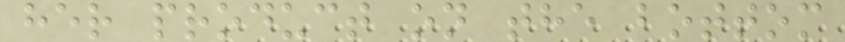her product on the bottom
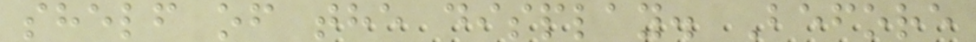shelf of the display. Before
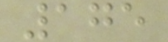175
